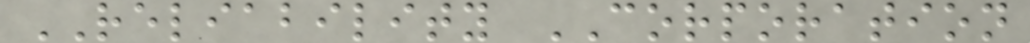RELIABILITY CORPORATION
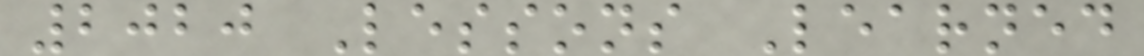2020 Lessons Learned
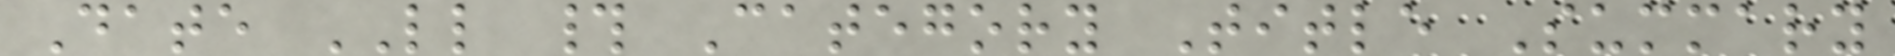Date LL # Category Title Summary
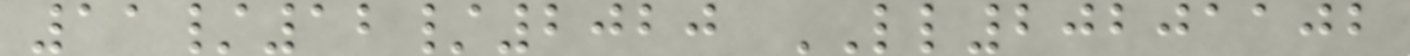11/12/2020 LL20201102
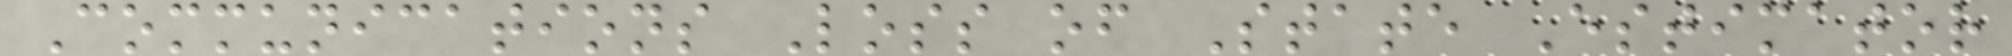Communications Loss of State Estimator
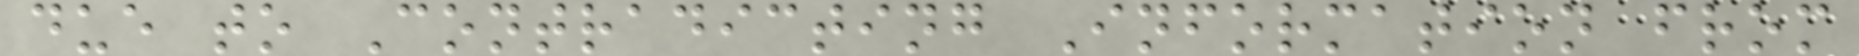due to Contradicting Information from
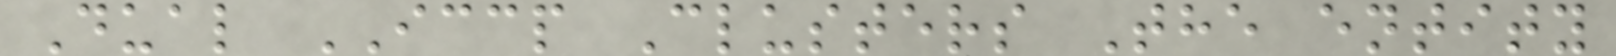Dual ICCP Clusters The entity
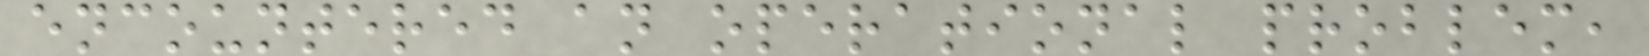encountered an operational problem,
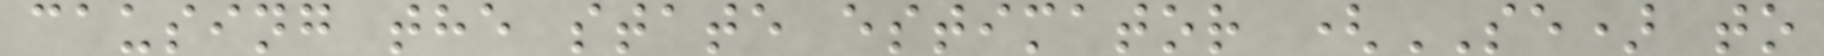causing the state estimator (SE) to
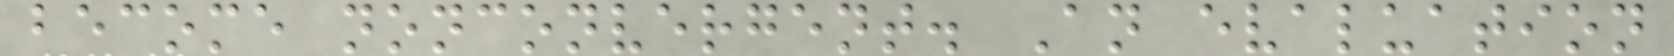become nonconvergent. An evaluation
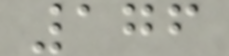176
